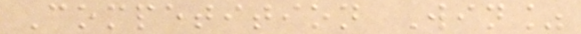Competition Win%
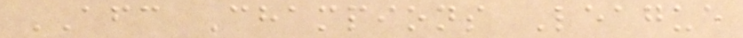AFC Champions League
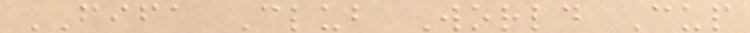FIFA Club World Cup
